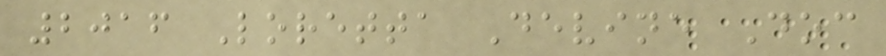2016 Loretta Devine Doc
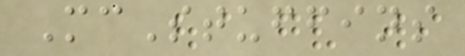McStuffins
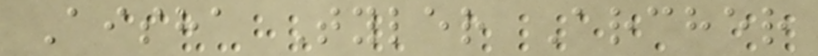Aisha Tyler Archer
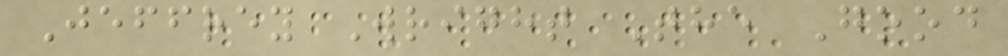Jeffrey Wright The Good
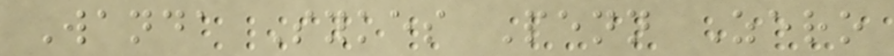Wanda Sykes Penn Zero
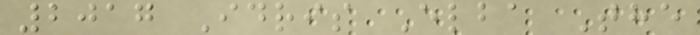2017 Idris Elba The
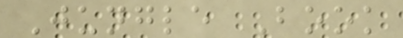Jungle Book
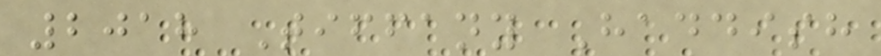2018 Tiffany Haddish
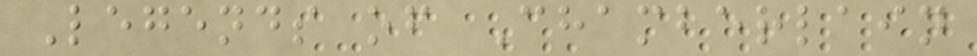Legends of Chamberlain
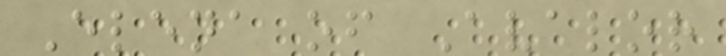Elena of Avalor
